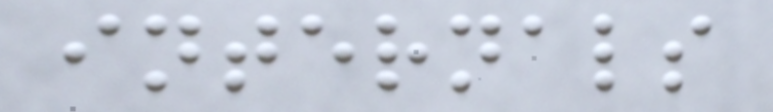internals
